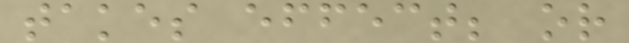takes effect; or
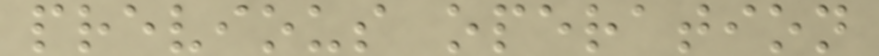previous operation
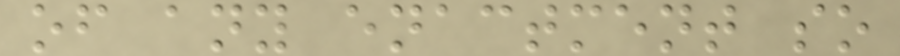of any enactment so
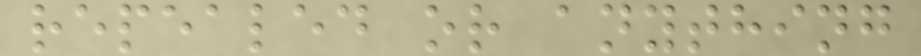repealed or anything
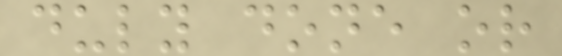duly done or
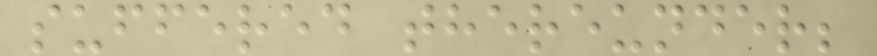suffered thereunder;
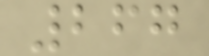267
